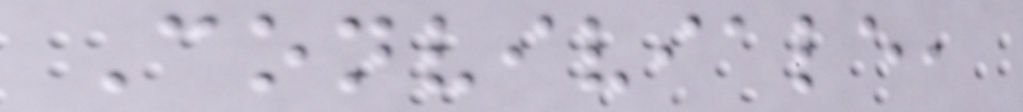Conviviale,
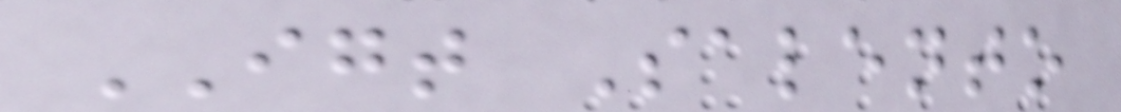IGT Salento
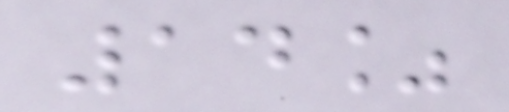14%
